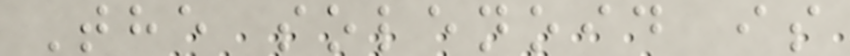The solenoid is
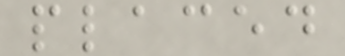placed
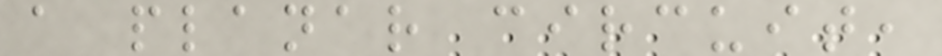a planar circuit,
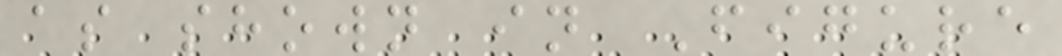as shown in Figure
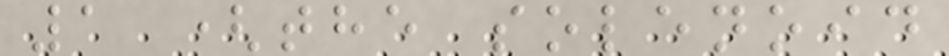1 (the solenoid
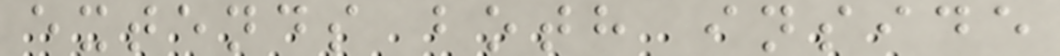extends both inside
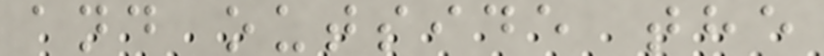and outside the
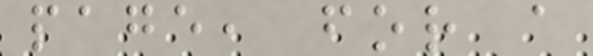page, for a
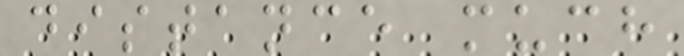distance much
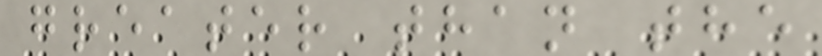greater than the
